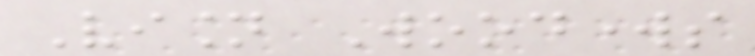Vision Woodworks
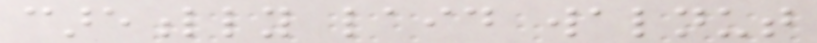carefully laid walnut
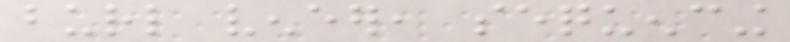burl veneer, sequencing
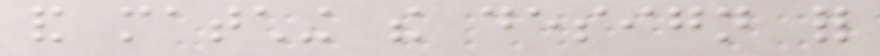and matching the design for
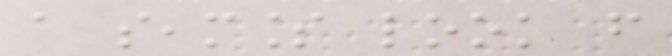a seamless look from
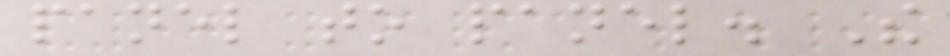panel to panel. The
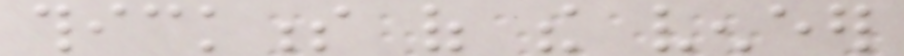thickness of the veneer
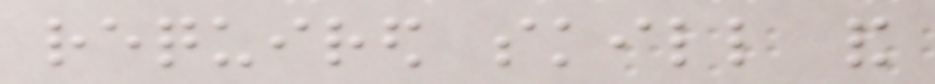required skill and
